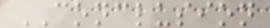CONCLUSION
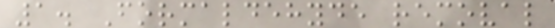1. Formaldehyde removal
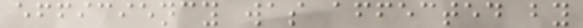efficiency was affected by
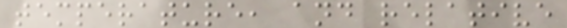temperature, and relative
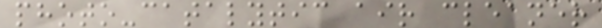photo-catalytic air cleaner
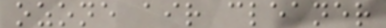ozone air cleaner
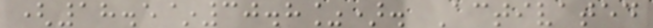(18.5~30.8%). Activated
